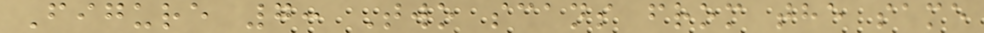Figure 7: Two scans from the same
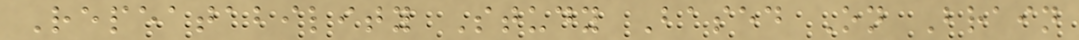Repeatability Study Based On Brain
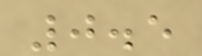0.5
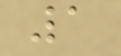1
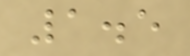1.5
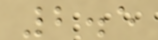2.5
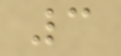3
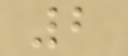2
